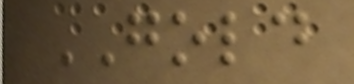GOLD
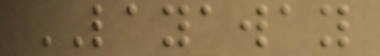LAYAWAY
